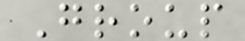Group
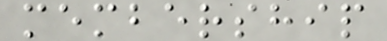membership
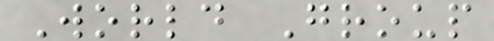World Group
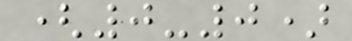(0-0)
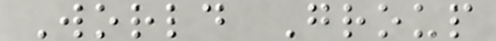World Group
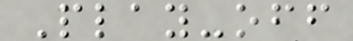Play-off
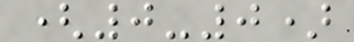(0-0)
